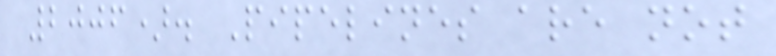2006). Pipelines are not
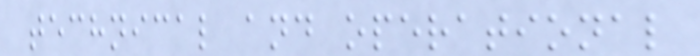technical and operational
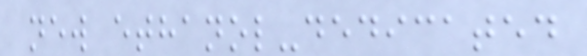new ethanol-dedicated
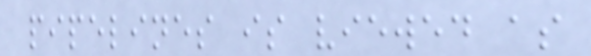pipelines is viewed as
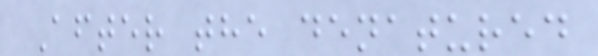After the denatured
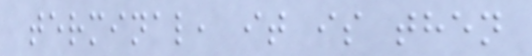terminal, it is then
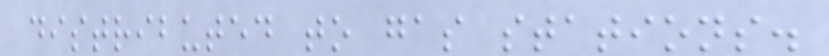distributed to gas stations.
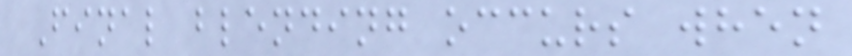Final blending occurs when
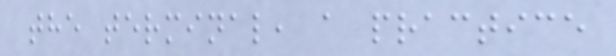the terminal, a practice
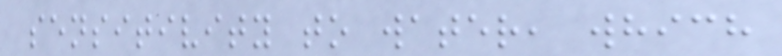sensitivity to water, which
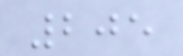205
